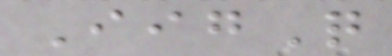IigQ
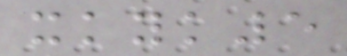xkyk5
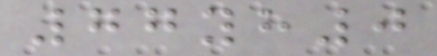77yh0
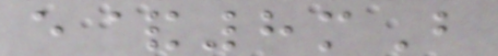e&8mB
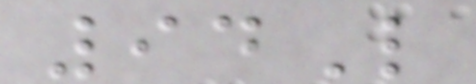94L
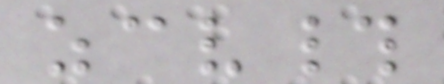zcv#
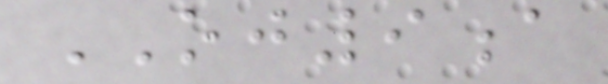OJ9a
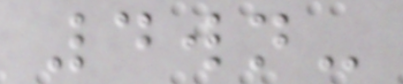4wn-
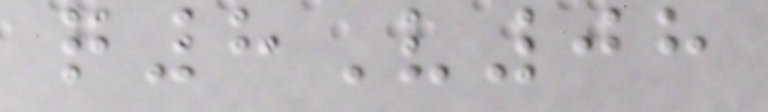q8V08
